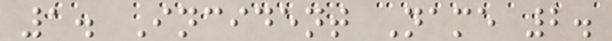1. Incident Name 2.
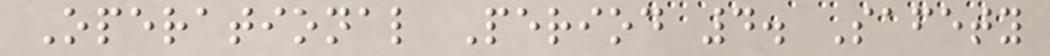Operational Period 4. Safety
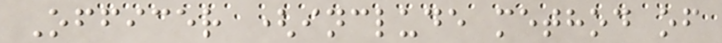Officer (include method of
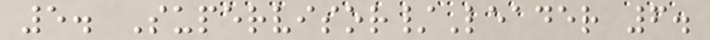5. Supervisor/Leader 6.
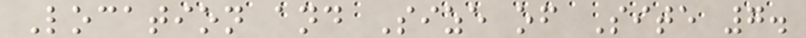Location and Size of Site 7.
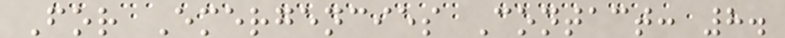For Emergencies Contact: 8.
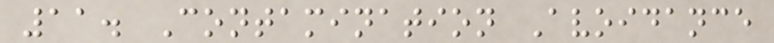11. Contamination Avoidance
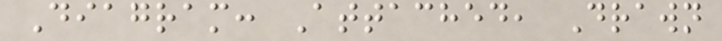Diagram: Attached, Drawn
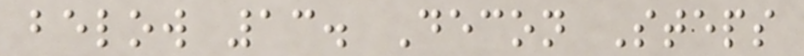below 13. Decon Steps
